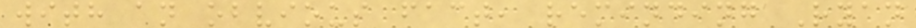with an obvious fact, reminding Ryan
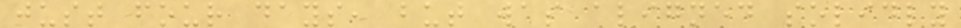just four days, but was aligned solidly
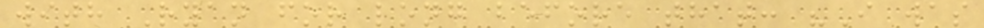with Ryan for long before that: "I was
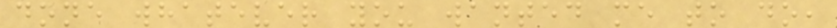done whatever you wanted me to do,
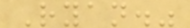Ryan."
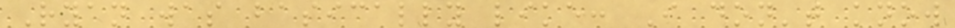Ryan was basically like: I don't know
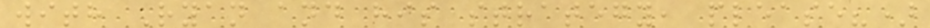with Ryan and his strategy, please?)
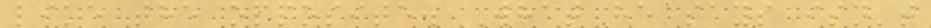like the opposite. What he says isn't
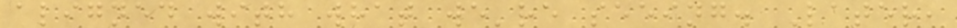aligned with what we're seeing. Later,
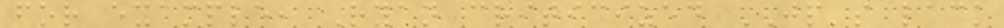for example, Ryan criticized JP's lack
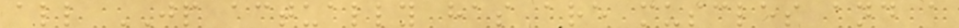all JP actually has are muscles and a
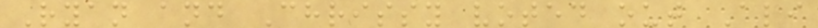Ryan and Chrissy voted out Ali
